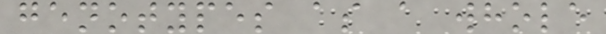genotypes as a whole
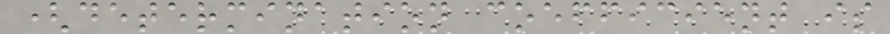(determination coefficient is
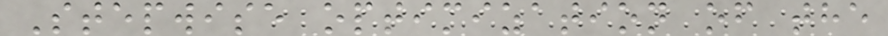Stepwise optimization of the
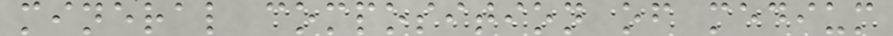mineral composition of medium
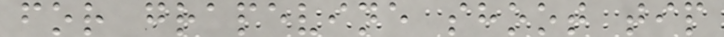for grapevine shoot tip
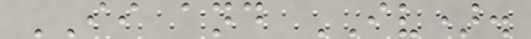II and IV).
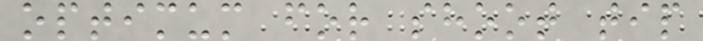optimum for shoot tip
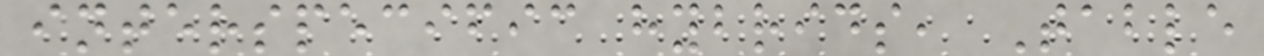interspecific hybrids, Table
